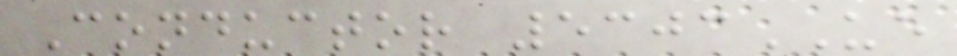Conductor 5303UE
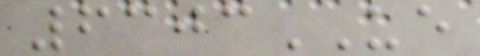6303UE
